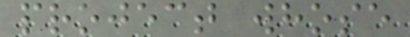project whose
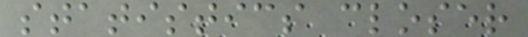statistics closer
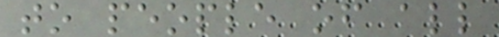to people of all
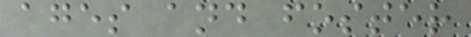ages and foster
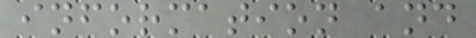information and
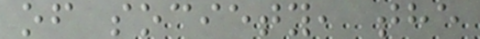of society, the
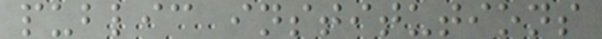public institutions
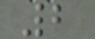2
